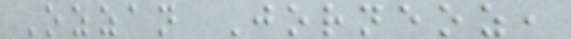Ozzan Jorneoz,
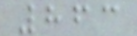863
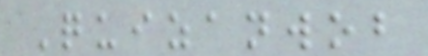Quizanwob
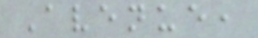Avenue,
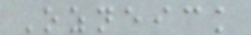Ozneick
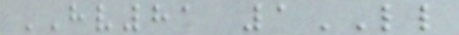HV81 1LL
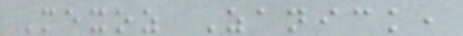Mexoz Zanick,
